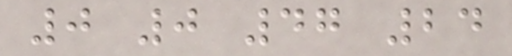0 0 47 24
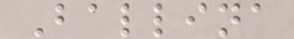Ballina
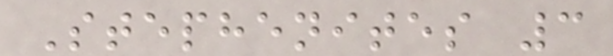Stephenites 3
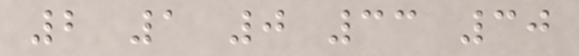2 1 0 33 30
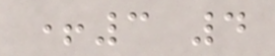+3 4
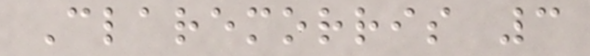Claremorris 3
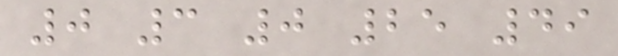0 3 0 25 49
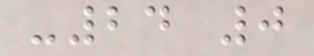-24 0
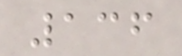136
